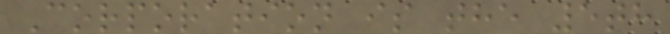Corporation is the 5th
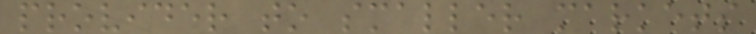provider to smaller markets
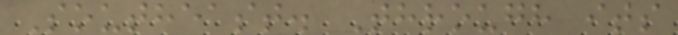Southeast. Through its
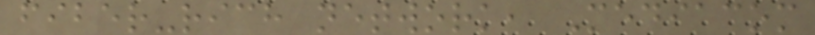fiber-rich network, Mediacom
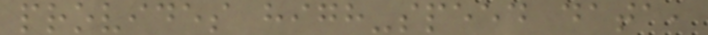provides high-speed data,
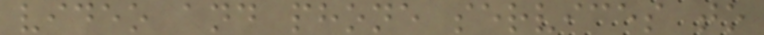video and phone services to
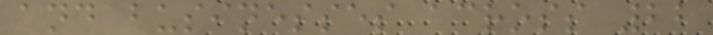and businesses across 22
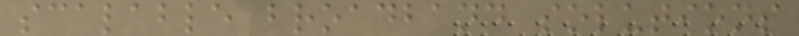scalable broadband solutions
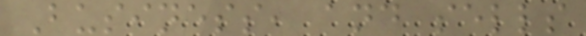Business, and sells
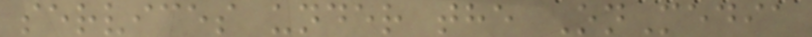services under the OnMedia
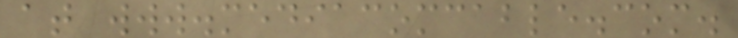at www.mediacomcable.com.
